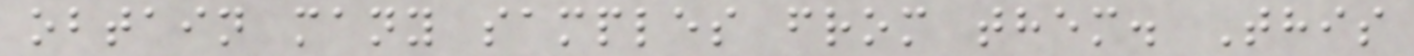obtain many samples from them. This
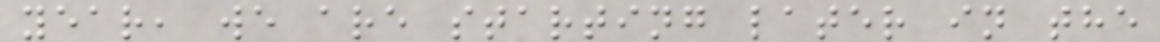year, we are starting later in the
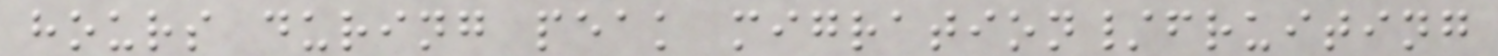hours during peak migration/fruiting
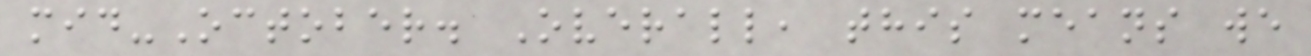mid-October. Overall, this means we
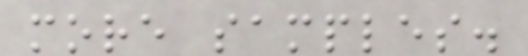more samples.
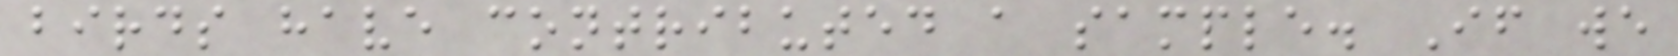birds have contributed a sample. If we
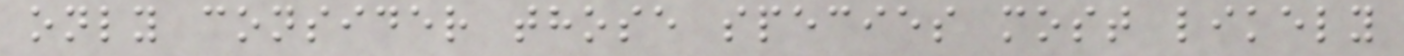only consider those species most likely
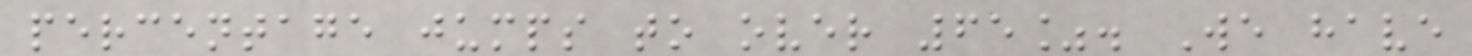percentage jumps to over 65%. We have
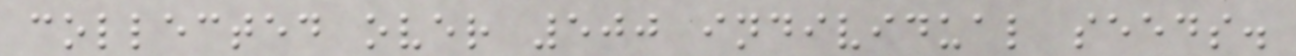collected over 500 individual seeds.
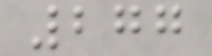277
